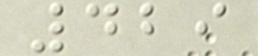429
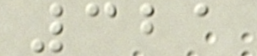321
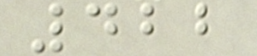422
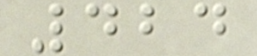424
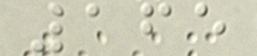165
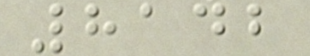8142
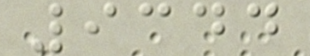9344
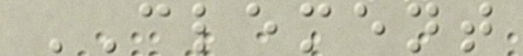CLEMENT
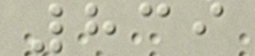839
